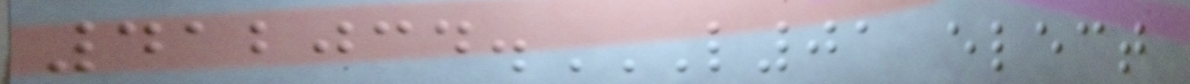412034.L01 ELECT
